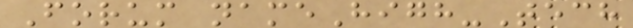Forum nameHigh-Tech
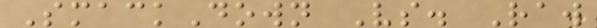SmackDown Vs. Raw
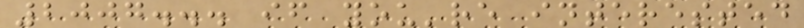2007... if you're interested
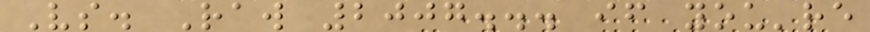Vs. Raw 2007... if you're
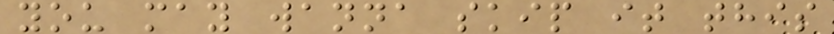you may wanna skip it this
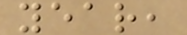year,
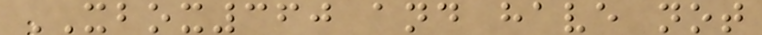XBOX360 and have not
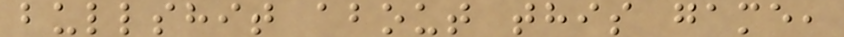bullshit about this game,
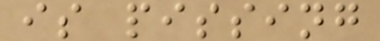is pissing
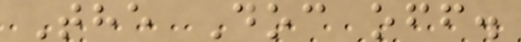The Doc off.
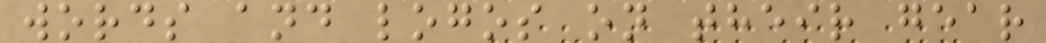words and logos on their gear
